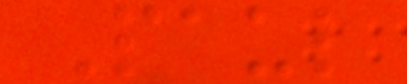Paul
